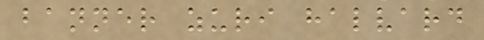banner zuri halvard
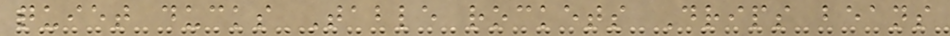quiet ducks Table rockets Drips beans
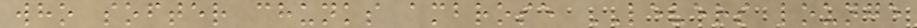who softer chunks ambrose LEVERS lounge
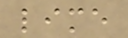lime
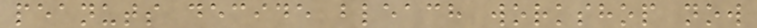peanuts decide bleach workshop now
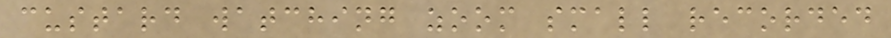custard watching zoom small recorded
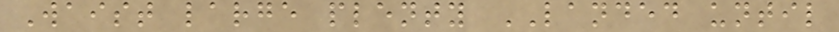Waist large plenty LANDED until
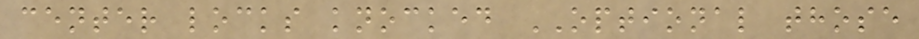center locks knocked OPTIONAL those
